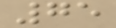75
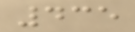435
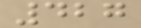427
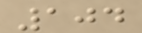104
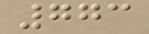773
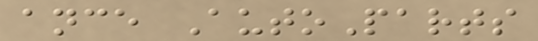ance AutoParts
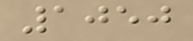1050
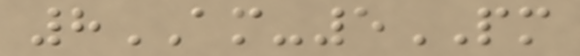8AM-5PM
